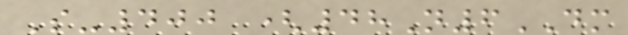S-400 (48N6DM
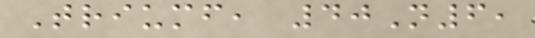Triumf, 40N6,
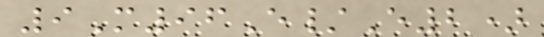9M96E/E2)
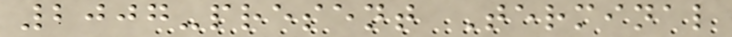2007-present Terminal
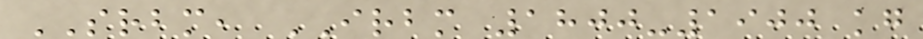SRBM, IRBM 1800-1900 kg
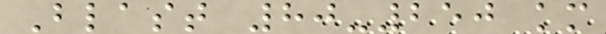Blast 80-250 km
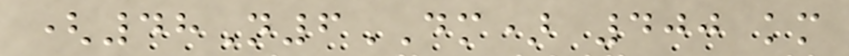(48N6DM) 400 km
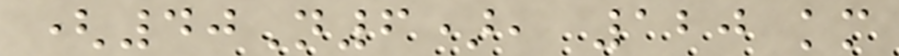(40N6), 120 km
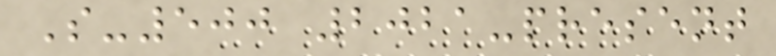S-500 2021-present
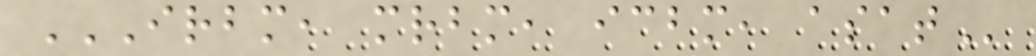IRBM, MRBM, ICBM, ASAT
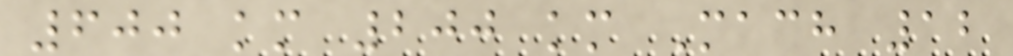600 km 200 km Mach 12
